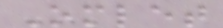Omlet
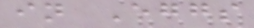in Eggs
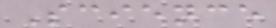Science
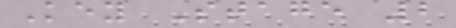Key Stage 2
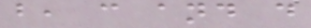b, c and d
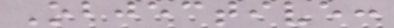Objective:
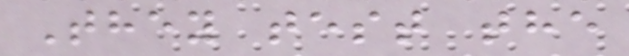They test the
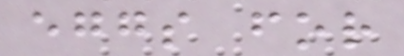eggs for
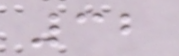32
